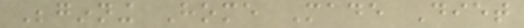Beginning Home Made Diet
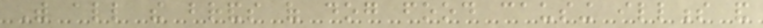With all the brands of dog food causing illness and
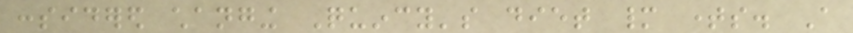considered changing Quincy's diet many times. A
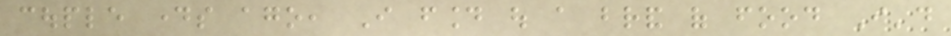couple days ago, I found out a brand of food I'd
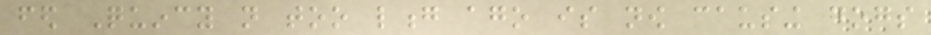fed Quincy not too long ago is now causing dogs
